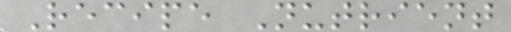Recipe Nutrient
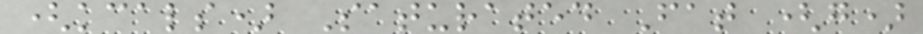(kcals) Saturated Fat (g)
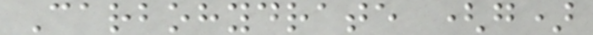Carbohydrate (g)
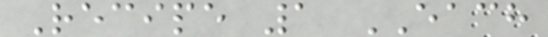Recipe 1 EACH
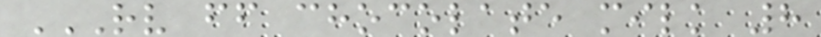RV FF CHOCOLATE MILK 8
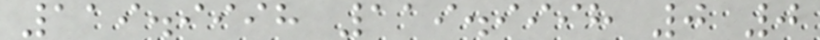119.9998 119.9998 0 0
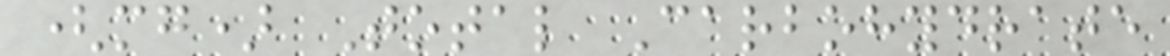(mg) Total Carbohydrate
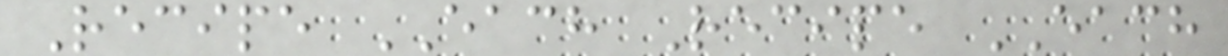Recipe EACH Recipe EACH
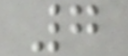7
